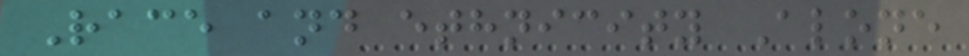Race and ethnicity Alone
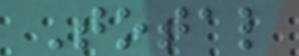Total
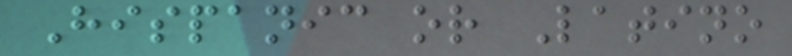Hispanic or Latino
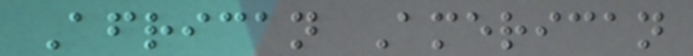African American
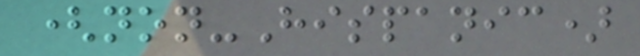(non-Hispanic)
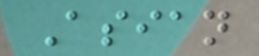Asian
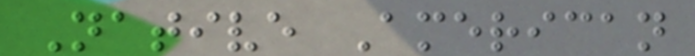Native American
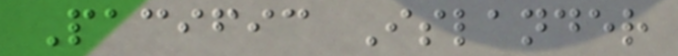Pacific Islander
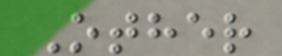Other
